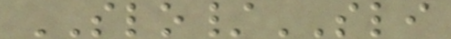SLO/SLI
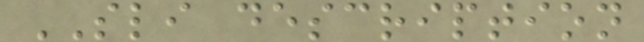SLI description
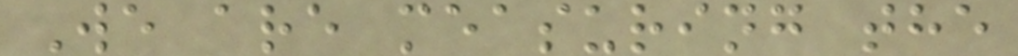We are measuring the
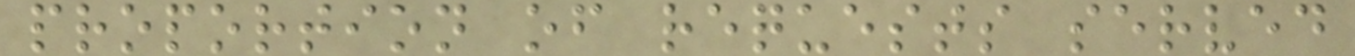proportion of requests served
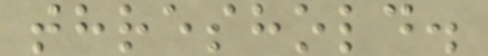threshold.
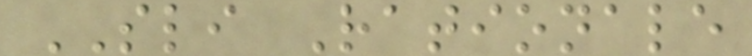SLI Rationale
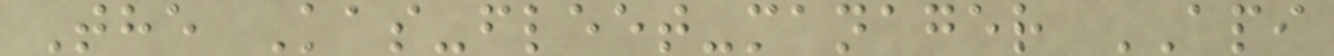The Kas-fleet-manager API
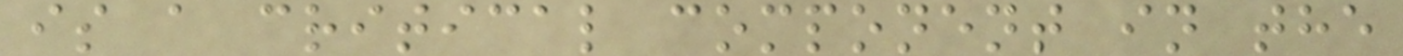is a critical component in the
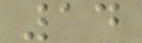14
